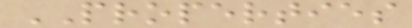PROPERTIES
